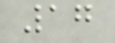17
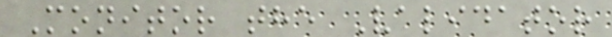Monitor the Validator
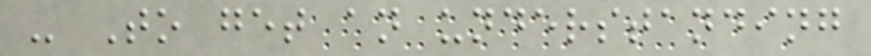- To get an understanding
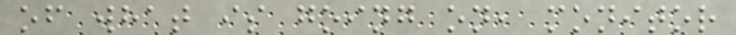of what is going on, monitor
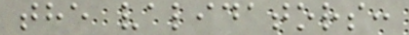the validators:
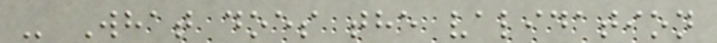- What does the validation
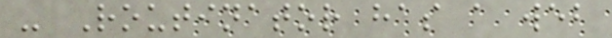- Routinator has a web
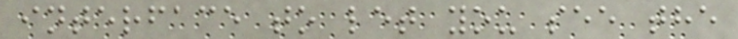interface to let you see the
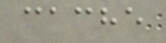cache
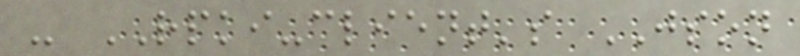- RPKI-client's JSON
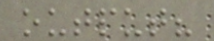output?
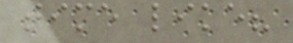time like?
